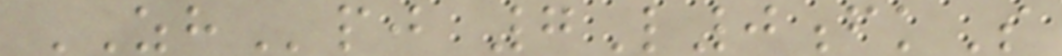ZHpj 7L0fkS
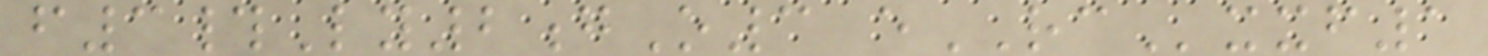f3#Ly2gO3 eRCxxf1
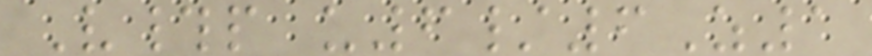V#p u6/6Z1
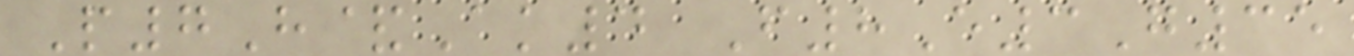P7H&Ak4 F8E3G35
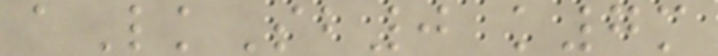aLkSb0 k7m
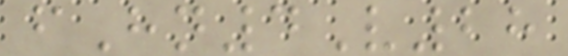fHn4V28
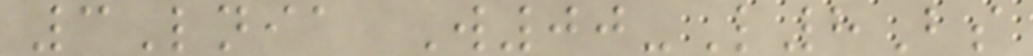3Lnia W00-L8Bs
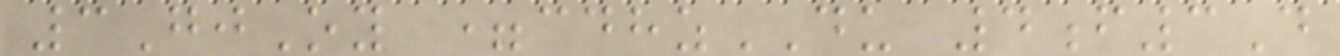3GjOy =cdhzDU 4f3D
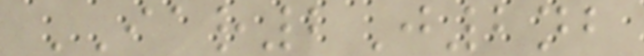IAR2J2nb
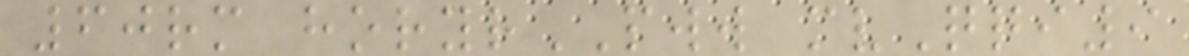60rm horyrPWW mvQqi9
